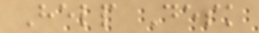Help Desk
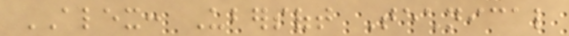ALEX: Ubersoft Technical
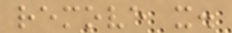remove it.
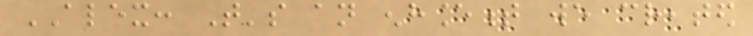ALEX: That's an enhancement we created
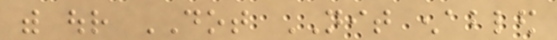with our DOT NIT enabled
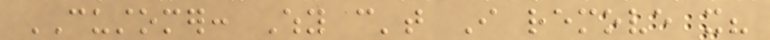CUSTOMER: Why can't I remove it?
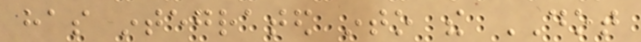has integrated into the DOT
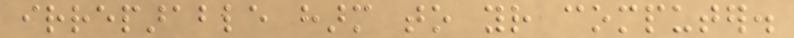irreparable harm to your computer.
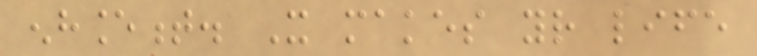enhancement. It makes your life
